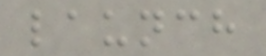launch
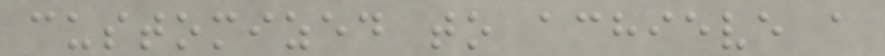customized to achieve a
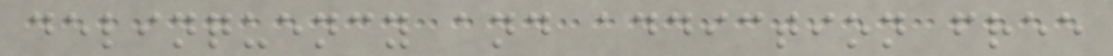delinquency and addiction free
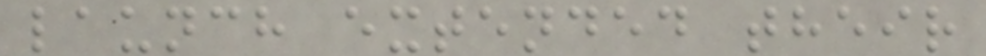launch extended their
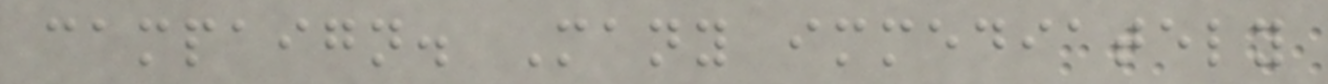campaign. Many immediately
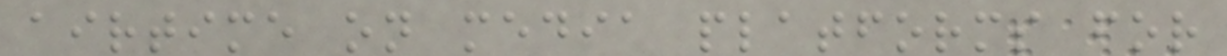airtime on media platforms for
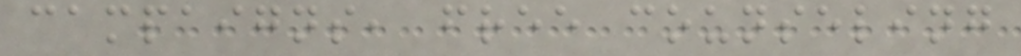campaigns, free counseling
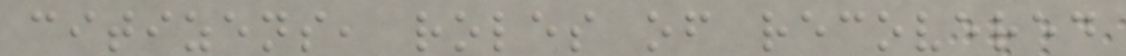citizens, roles of recovered
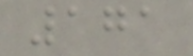171
